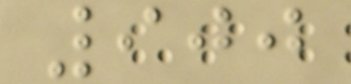900
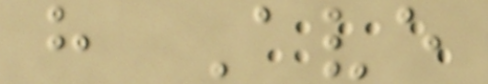h Ave
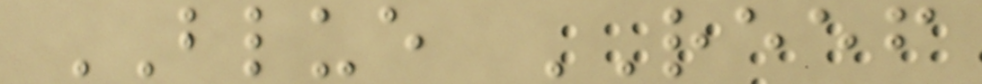BLUE REEF
